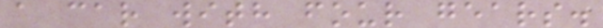a car with four gears.
